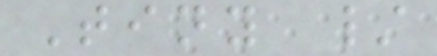Tiny /
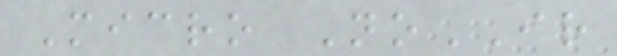Micro NoIR
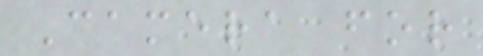Camera for
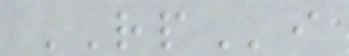RPi
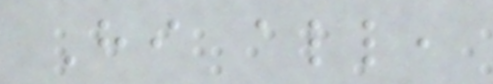Hi all,
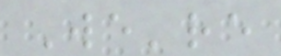We're
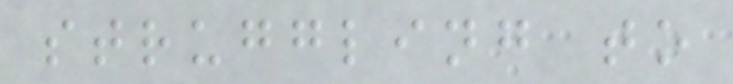struggling to
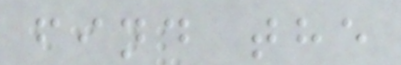find the
